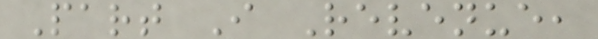Part I Revenue,
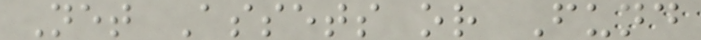Net Assets or Fund
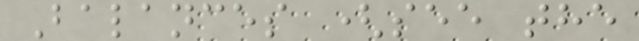Balances (see the
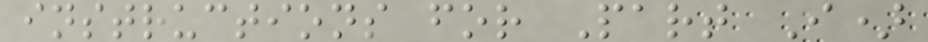instructions for Part I)
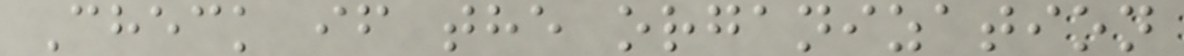Check if the organization
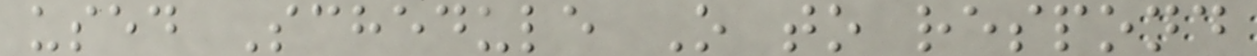used Schedule O to respond
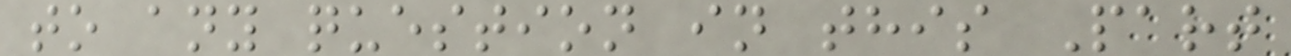to any question in this Part
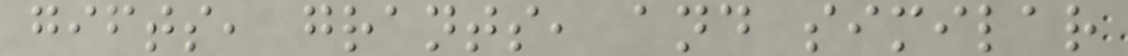gifts, grants, and similar
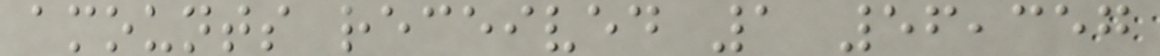amounts received 1 56,357
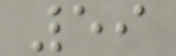59
